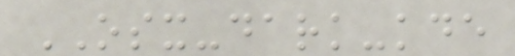OSX-dark-kde
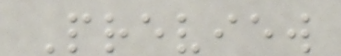Preview
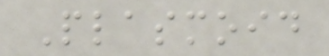Plasmoid
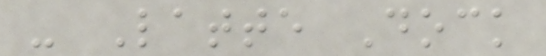- Latte Dock
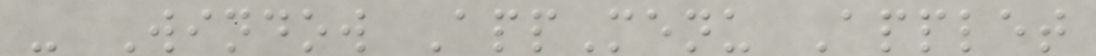- Window AppMenu Applet
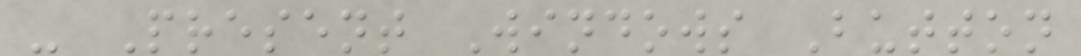- Present Windows Button
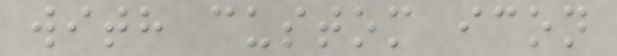with custom icon
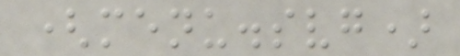(menu.svg)
